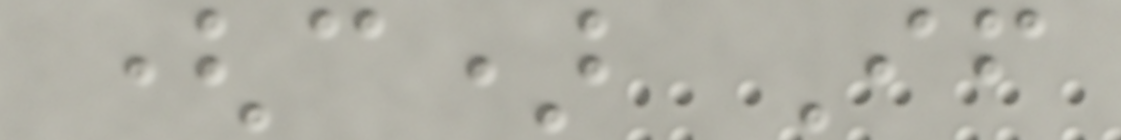(c) If
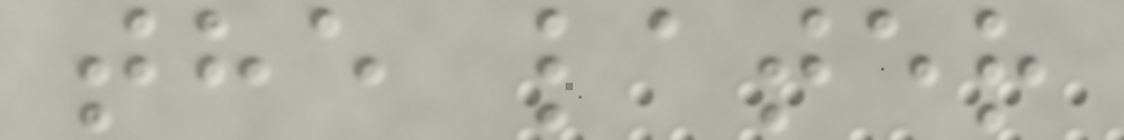the later
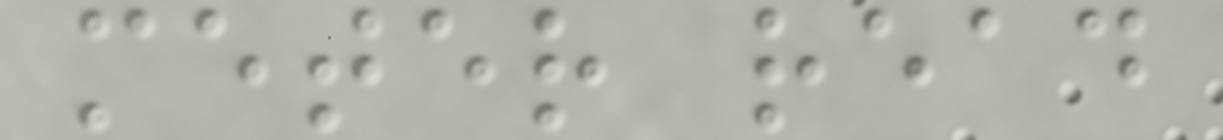meter read
